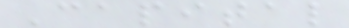Capital
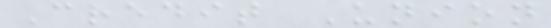Credit Union
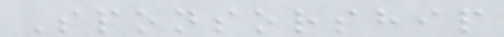Sponsorship
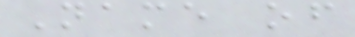Name of
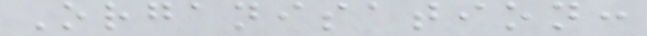Organisation:
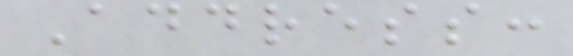Address:
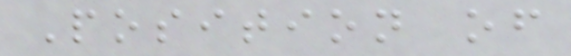Position of
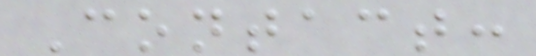Contact:
